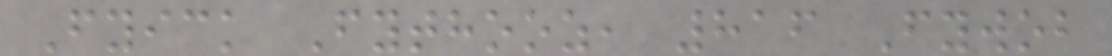Fyick Fythooz, 816 Fywob
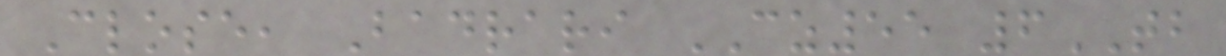Close, Badrari CZ55 6TB
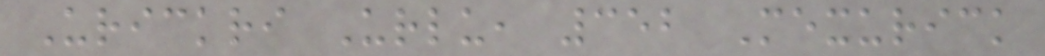Urickri Urlu, 352 Mexurick
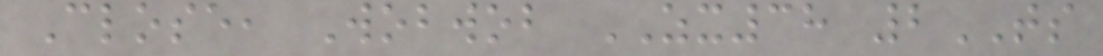Close, Wobwob ZX38 2TS
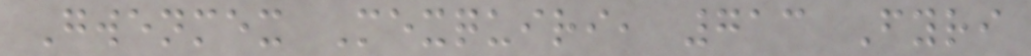Gwenmex Mexquiri, 713 Fyri
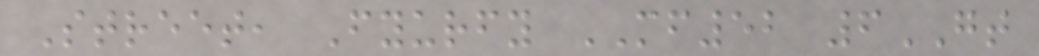Street, Fyurfy MF52 6GT
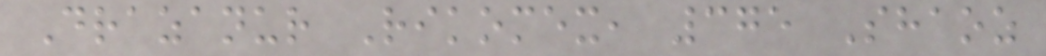Drazanur Rikomex, 375 Shaoz
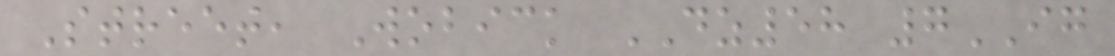Street, Wobick DZ58 7IG
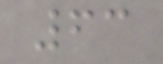63
